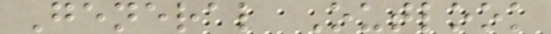General Outlook
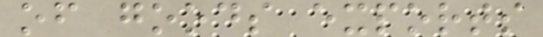of goods exports
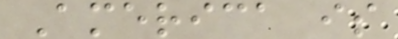America is
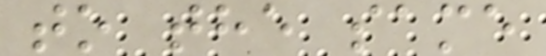to the same
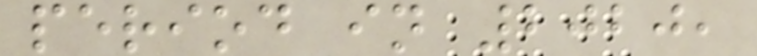period in 2020,
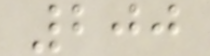200
